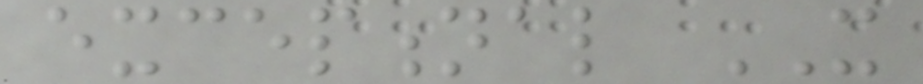exceptional IT
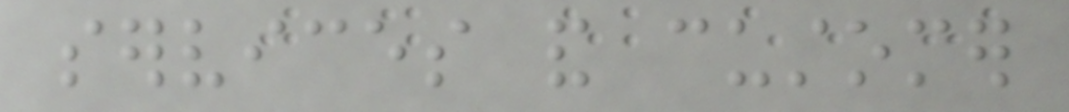services and customer
